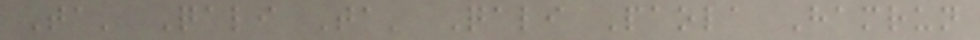Ta' Qali Ta' Qali Paola Hamrun
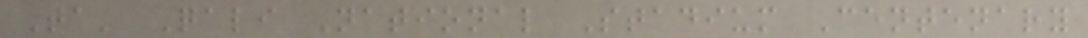Ta' Qali National Stadium Centenary
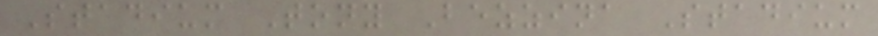Stadium Tony Bezzina Stadium
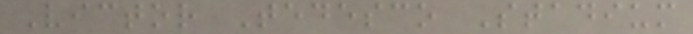Victor Tedesco Stadium
